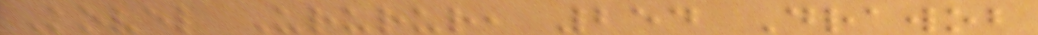Kovel Ururur, 254 Drawob
